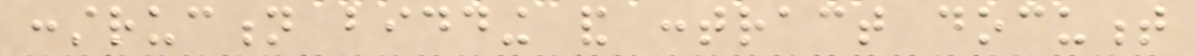construction bidding and contract document
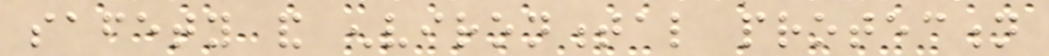safety and environmental protection
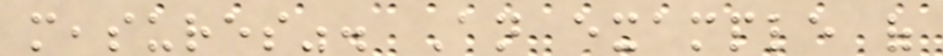measures". An example of
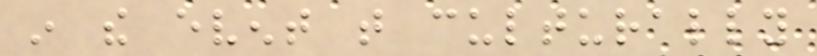in the event that culturally
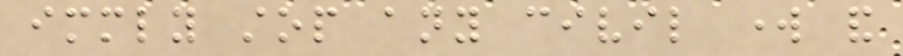immediately stop any civil work and
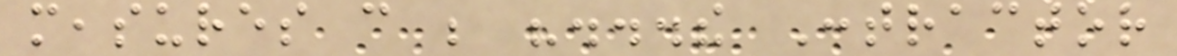measures can be "...the Contractor
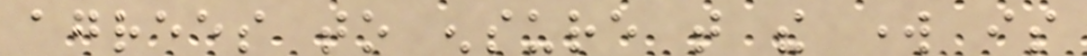agrees to ensure that the work is
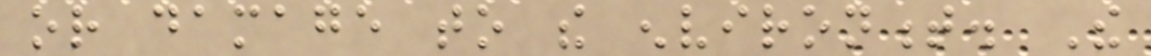or damage to the environment. The
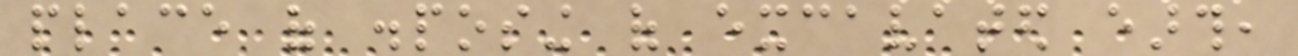place of disposing of excavated earth,
